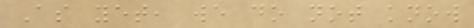As yet, we do not know
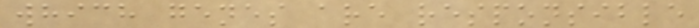which genes are responsible
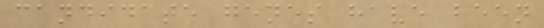candidate genes have been
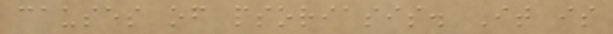causes of psoriasis. It is
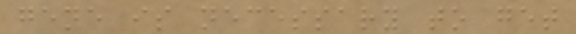gene is necessary to get
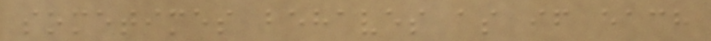sometimes behaves as if each
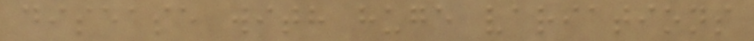disease with huge variations
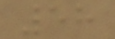58
